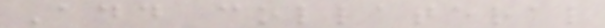Add collateral
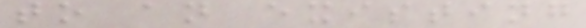to an existing
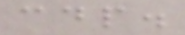cdp.
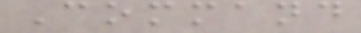Command
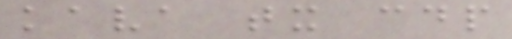kava tx cdp
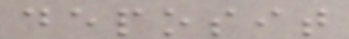deposit
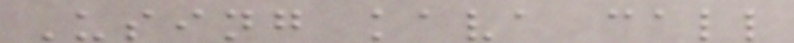Using kava call
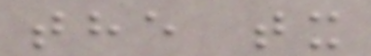the tx
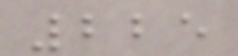225
